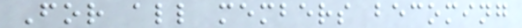For all members becoming
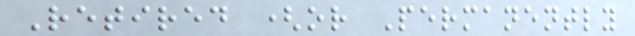Retired (or Permanently
